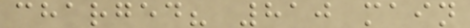charged? 810 main
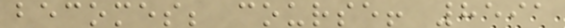becomes; course! 8591
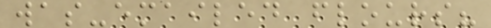was-emailed flours?
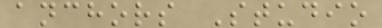anchors Studio
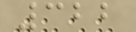322
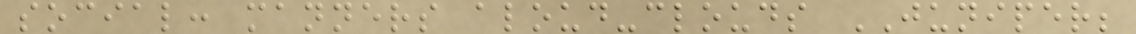social: manners aloud-clouds JUNIPER;
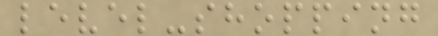level-shopping
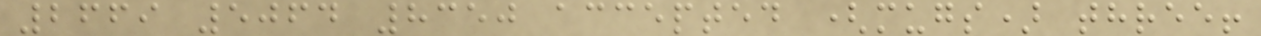2669 5064 8350 accepted (mugs) three!
